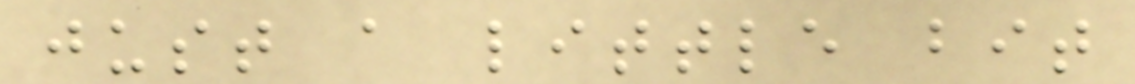just a little bit
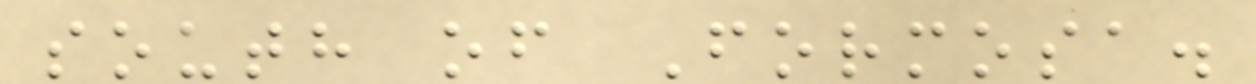south of Formosa.
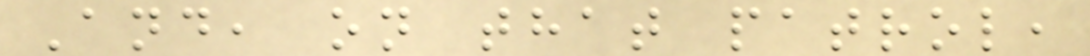And, on that patrol,
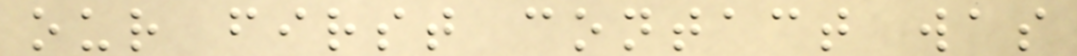our first contact was
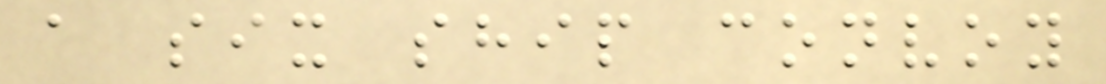a six ship convoy
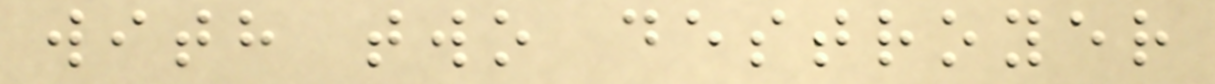with two destroyer
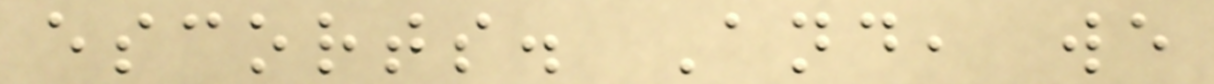escorts. And, we
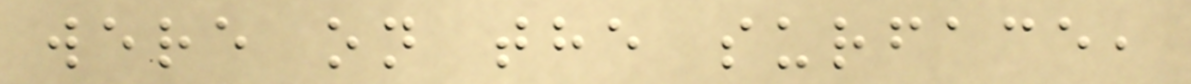were on the surface,
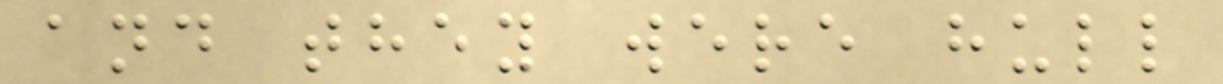and they were hull
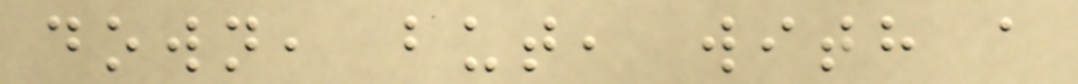down, but, with a
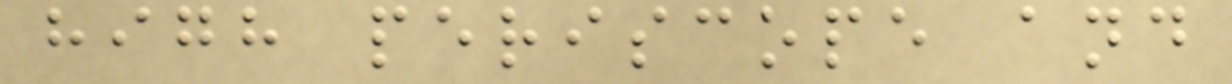high periscope and
